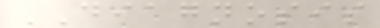DIAGNOSIS
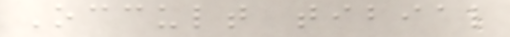Occult tibial
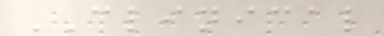CLINICAL
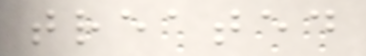treated
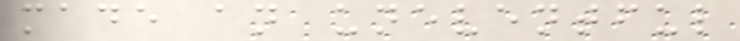made an uneventful
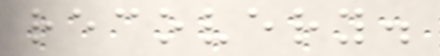recovery.
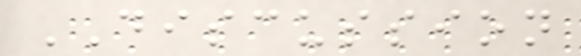DISCUSSION
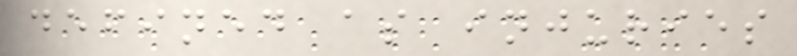defined as injuries
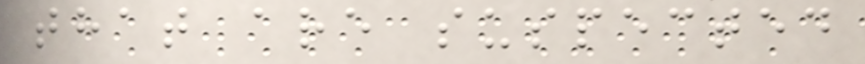that are suspected
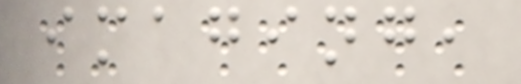imaging,
